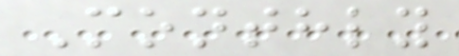Monthly
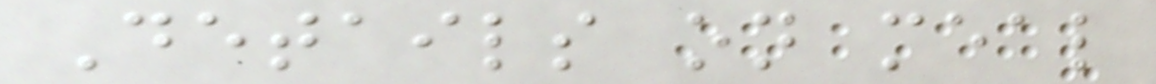Details on meal
